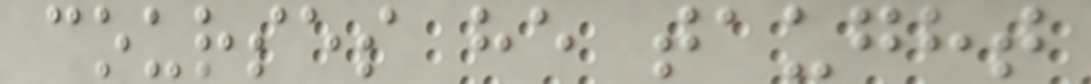courses he taught
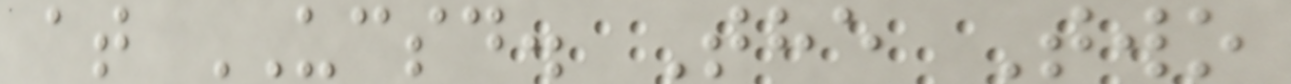at UCSD. The Two
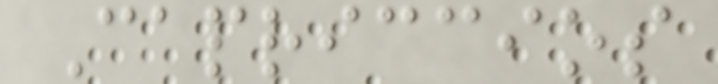Capriccios
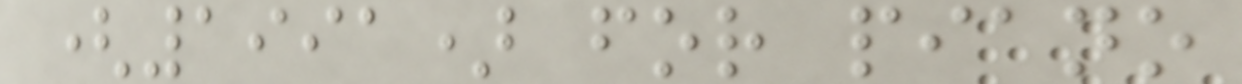(1991) for piano
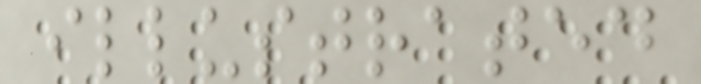illustrated
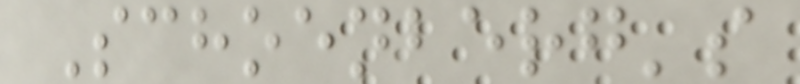Schoenberg's
